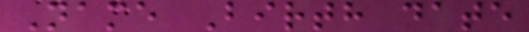Name Birth date
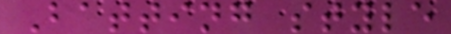Batting style
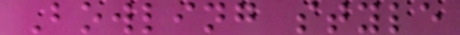Bowling style
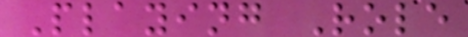Playing Role
